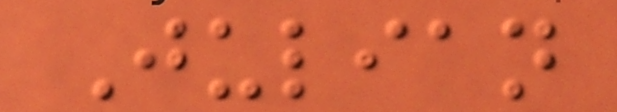Julian
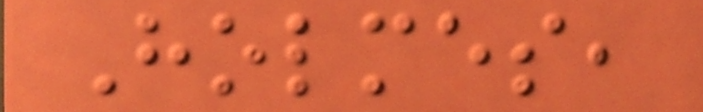Holmes,
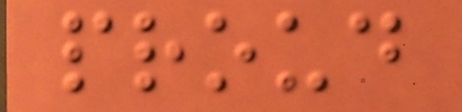proud
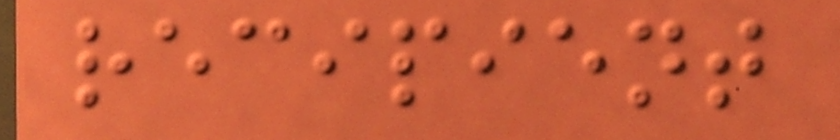recipient
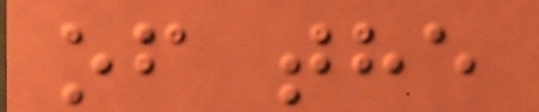of the
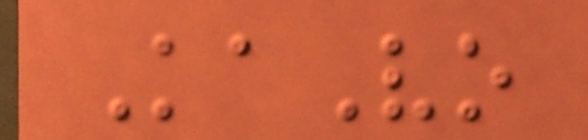KaVo
